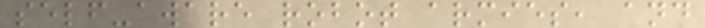self-aware robot armies, and
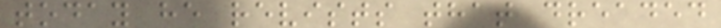today he revists that dreaded
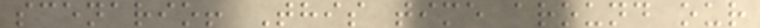scenario! This time around our
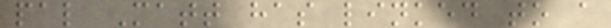pal Matt has linked to a
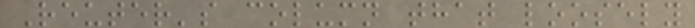Reuter's column that loosely
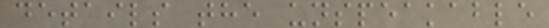details the unspeakable
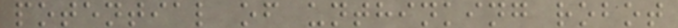potential of unthinking robot
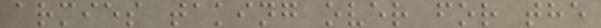armies taking over for the
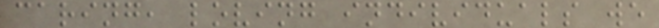caring, loving individuals we
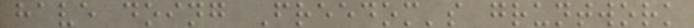have doing Freedom's gruntwork
